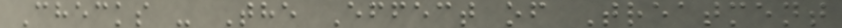Checks - The Effect of Treatment
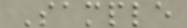Sample
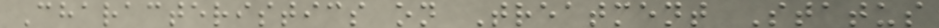Characteristics on Treatment Status
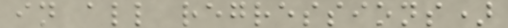in all regressions)
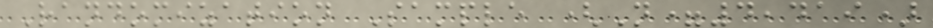Randomization Sample (N=4,419)
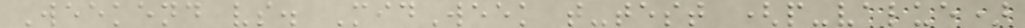Weekend vs. MidWeek t-test (p-value)
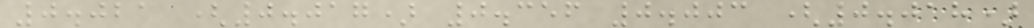0.021 (0.017) 0.356 0.003 (0.018)
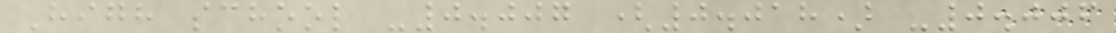High school -0.007 (0.018) -0.006
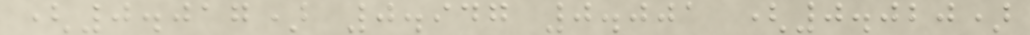(0.017) 0.947 0.001 (0.020)
